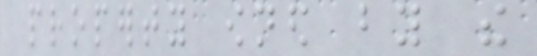property owned by the
